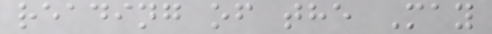reading of the May
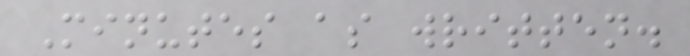Minutes as written.
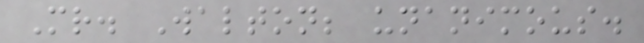Mr. Walton; unanimous.
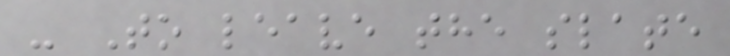- To leave the slate
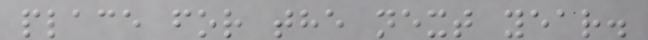place for the next year.
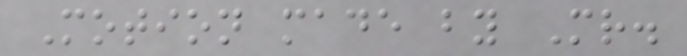Motion made by Mr.
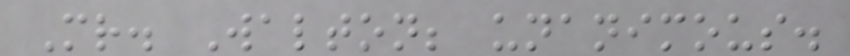Mr. Walton; unanimous.
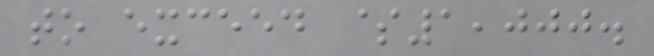to exceed $1,000.
